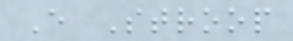E Stroop
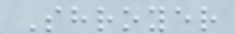Shroyer
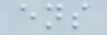ens
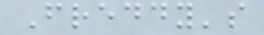Freddy's
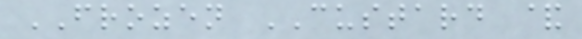FROZEN CUSTARD &
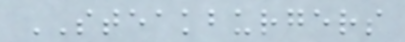STEAKBURGERS
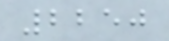2250
